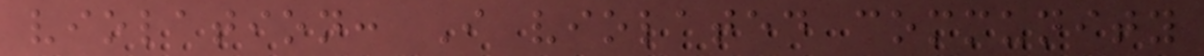violation: I violated community
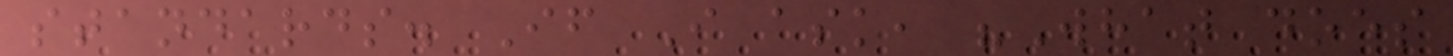standards. If I ask, "What does
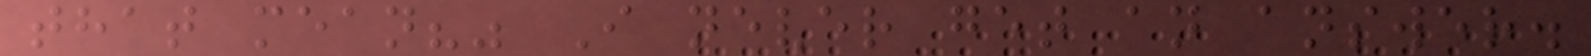that mean?" I never get an answer.
